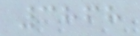3868
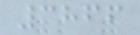3866
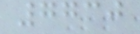7730
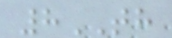8TH
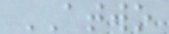ATWO
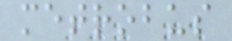metrobus
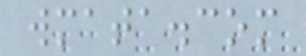wmata.com
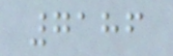7186
